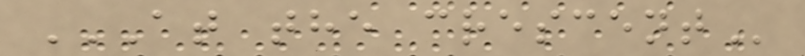AT THE CRESCENT
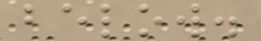below.
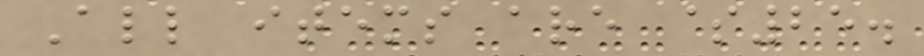All items are $25.
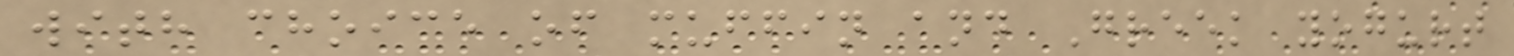with choice of muffin and Greek yogurt
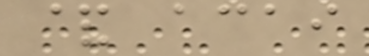& acai
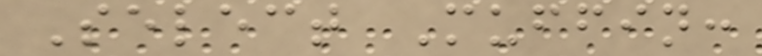Select Muffin:
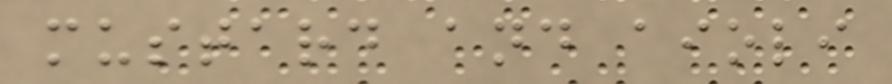mustard and aioli
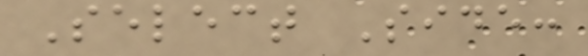Select Side:
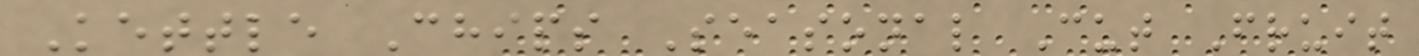Kettle Chips Seasonal Cut Fruit
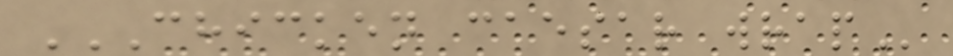CHICKEN CAESAR WRAP
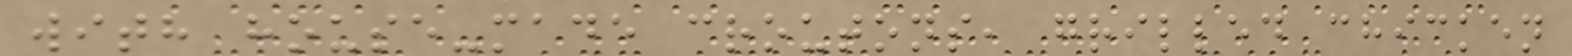with house-made croutons, grilled chicken
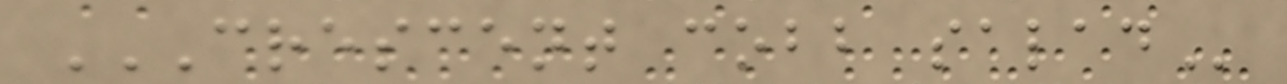CRESCENT COBB SALAD
